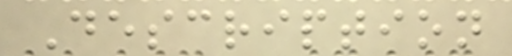Description
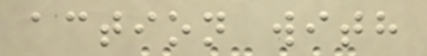action with
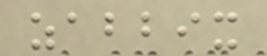zabbix
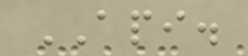API.
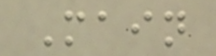Main
